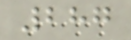287
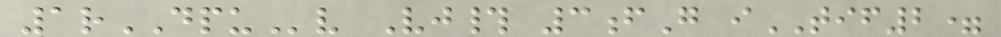1rDPUv Vj# 3fG iTIF2=
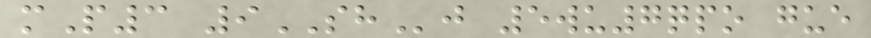mP3 9SHj 5wu7qpo gue
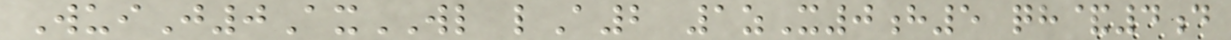WuiJ0AxWL lA2 1zX0h5 qh&4d
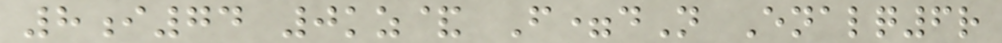8i74 0kz& F=dN Enalq6r
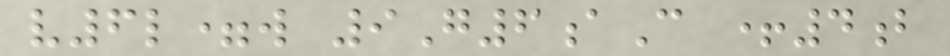v6l=w 9G6aC +4b
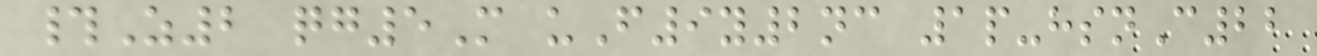#Z2 qg5M uF9y2nc 1p-hsnC22
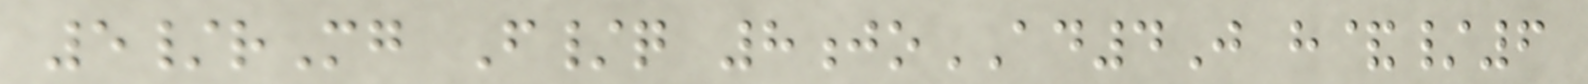5/rMg F/q 8joAD4J h&/6
